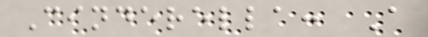Cinderella: A
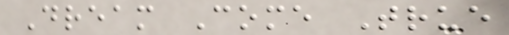Dream Come True
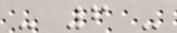- 6 -
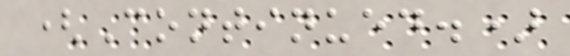(Continued.)
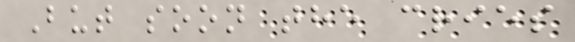But soon the cries
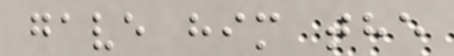gave him the
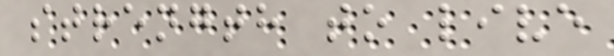strength to live
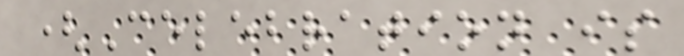(Celebration is
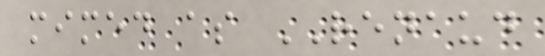mimed as RENAUD
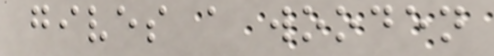gives a wooden
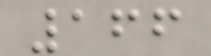166
